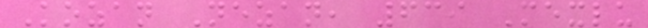Kozan Nezan, 639 Mexlu
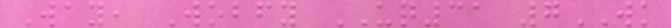Way, Wobfy UQ31 7WK
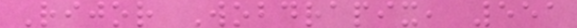Rijor Wobdrapix, 551
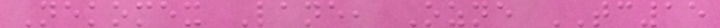Nekomex Lane, Ozne TC15
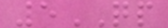5QP
